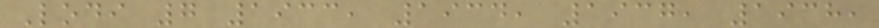Lodi 7 1933, 1934, 1937, 1938,
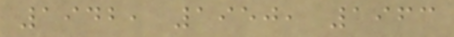1942, 1950, 1963
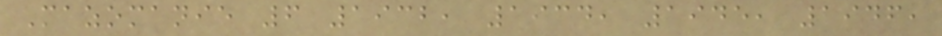Mazomanie 6 1932, 1934, 1945, 1946,
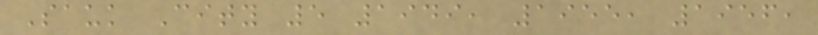Sauk City 5 1949, 1955, 1956,
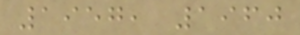1957, 1960
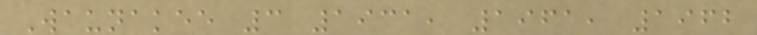Waunakee 3 1931, 1961, 1962
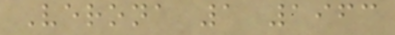Verona 1 1963
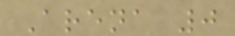Arena 0
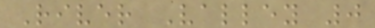River Valley 0
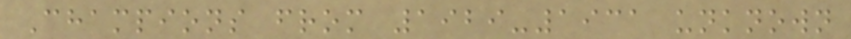Champions from 1929-1931 unknown
